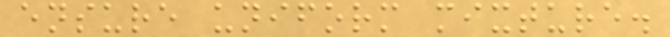ensure uniform mixture.
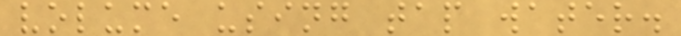volume using tap water.
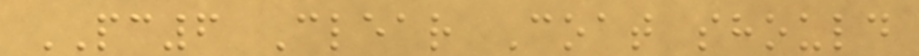PC6 Clear Coat should
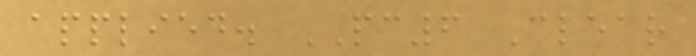applied. PC6 Clear
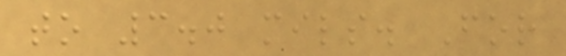to 3.0 mils. For
